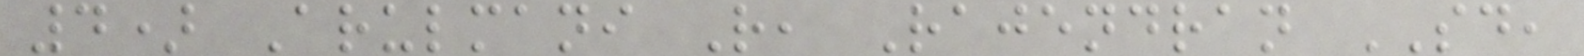4) Arulmani R, Rajendran SD,
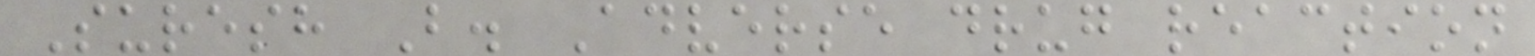Suresh B. Adverse drug reaction
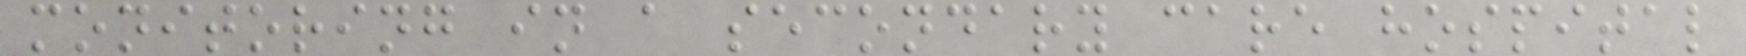monitoring in a secondary care hospital
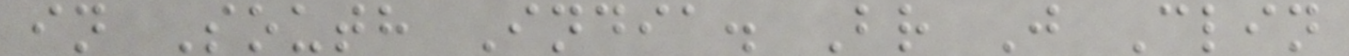in South India. Br J Clin
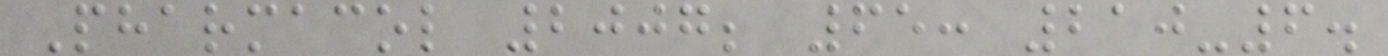Pharmacol 2007; 65: 210-6.
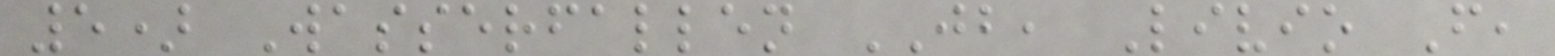5) Wasserfallen JB, Livio F,
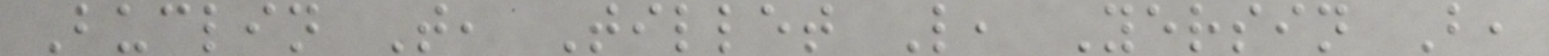Buclin T, Tillet L, Yersin B,
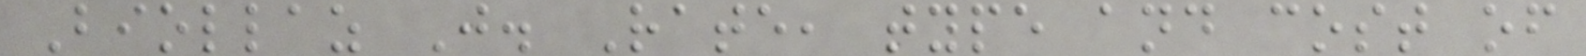Biollaz J. Rate, type and cost of
